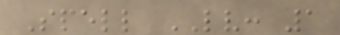Spell LV: 1
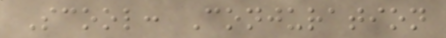Scool: Conjuration
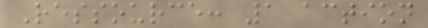Ressource: 1 action
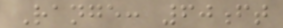Range: 60ft
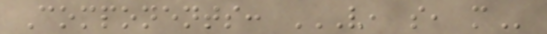Components: V, S, M
